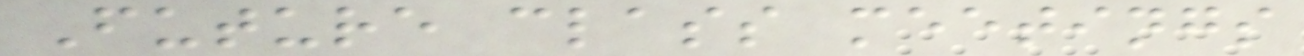Future class meetings
